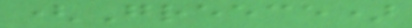(Greece)
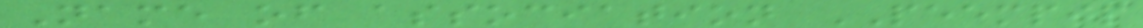Name of association PEEMPIP
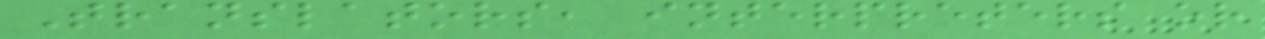Translators, interpreters or
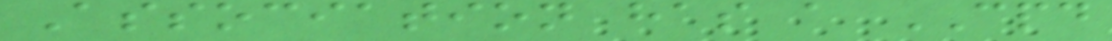Association has a CPD
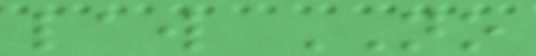law NO
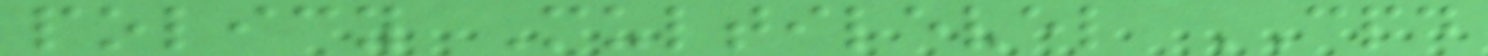policy Multilevel CPD
